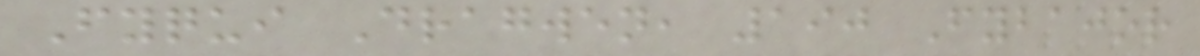Fyqui Dragwen, 190 Fybajor
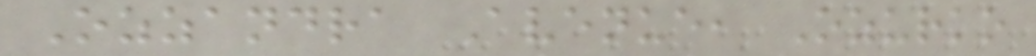Ozzandra Avenue, Ozurko
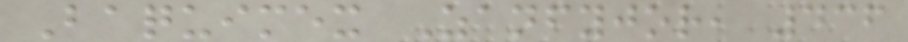Baquimex Zanfyjor, 436
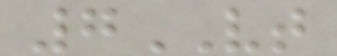7VT
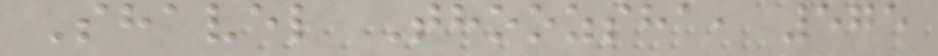Shavel Thoozsha, 575
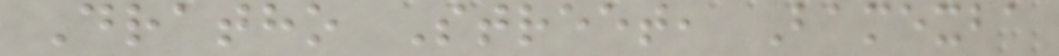Dratho Street, Bamexba
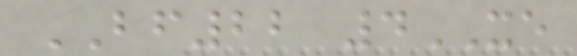BF22 4XE
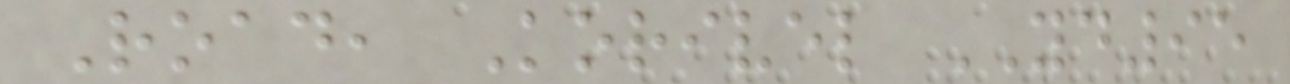Road, Korivel YD95
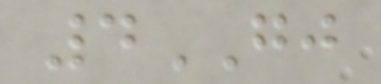4GJ
